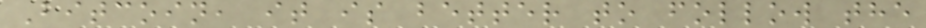Bitcoin, it is better to follow the
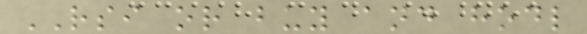RSI or buy and hodl
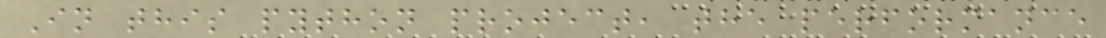In this python project, the performance
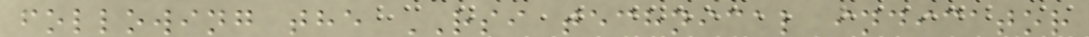following the RSI technical indicator
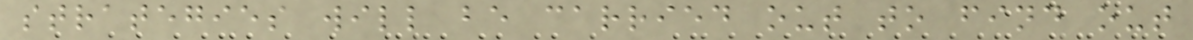strategies will be carried out to find out
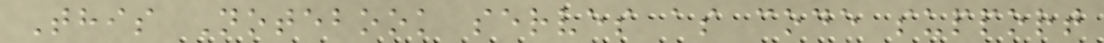This Notebook serves as code support
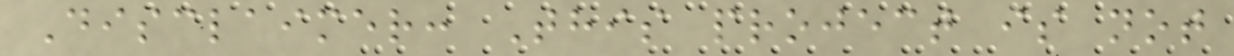Disclaimer: This project is not
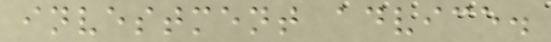investment advice.
